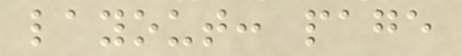layout: page
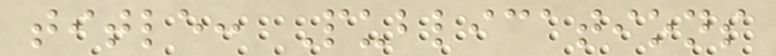title: Publications
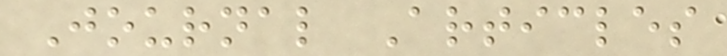Journal Articles
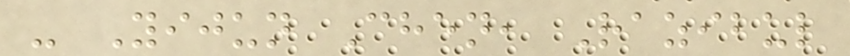- Yijun Chen, Razibul
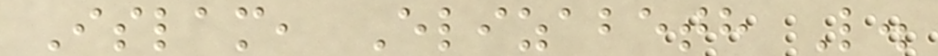Islam, Elizabeth L.
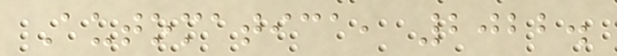Automatica, 2022.
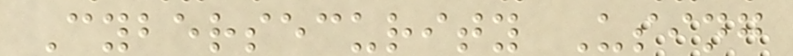Cybersecurity Using
